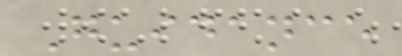Guidance
